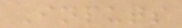Inputs
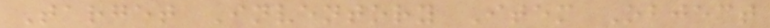Target Inventory Item Object
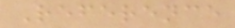Reference
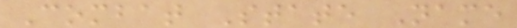Combat State Name
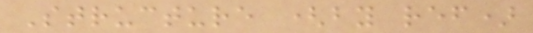Structure (by ref)
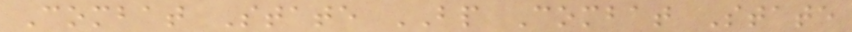Combat State BP Combat State
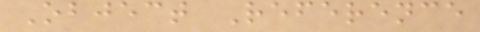Object Reference
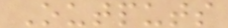Outputs
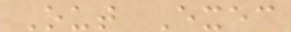Out Exec
